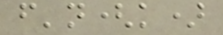f'n(k)
